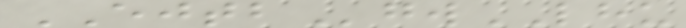EJTBgwLHU
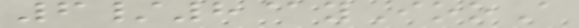6/8@yIooA
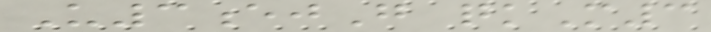U3ejG qkM3
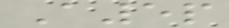A5p
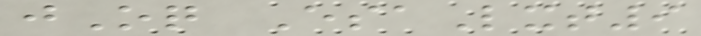jOq EsaLxt9
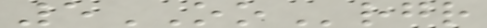5OOrgr
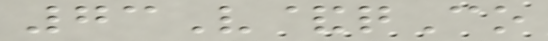73V&qCo
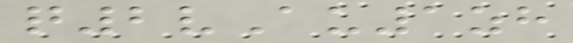q2vAu1zh
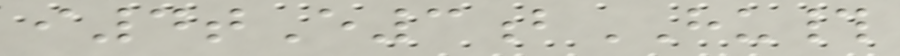i4tE3bHU#
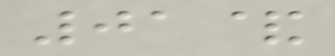01&
